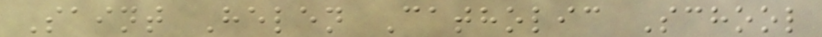Saint Helen Catholic School
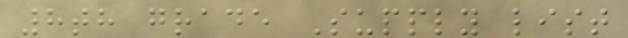8th grade Supply list
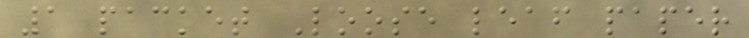1 packet Loose leaf paper
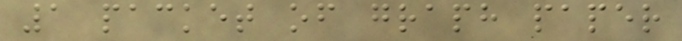1 packet of graph paper
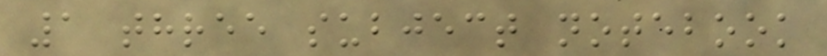1 three subject notebook
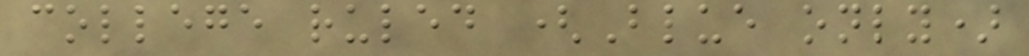college ruled (Blue only)
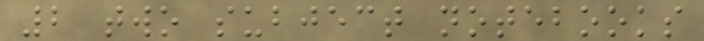2 two subject notebooks
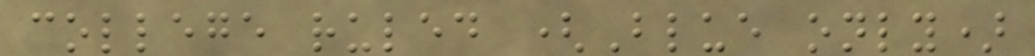college ruled (Blue only)
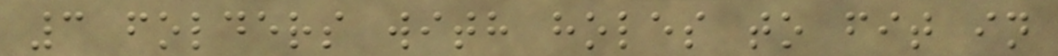3 folders with holes to fit in
